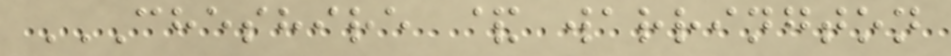CHESHIRE & WARRINGTON
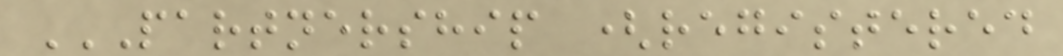PARTNERSHIP (REGISTERED
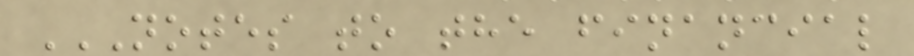NOTES TO THE FINANCIAL
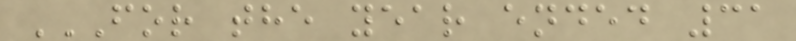FOR THE YEAR ENDED 31
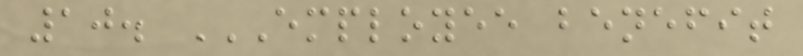10. EMPLOYEE BENEFIT
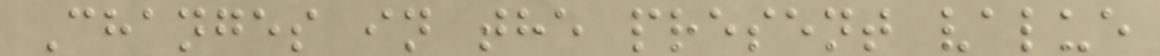Changes in the present value
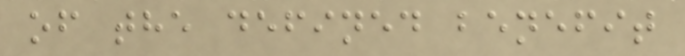of the defined benefit
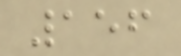156
